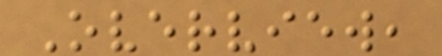Overview,
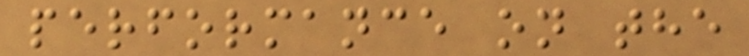performance on the
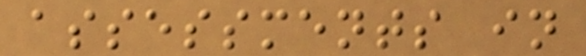assessments in
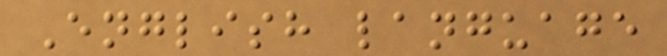English language
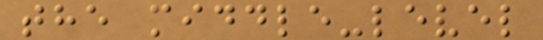the middle-level
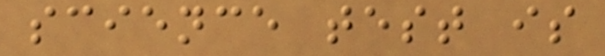science test is
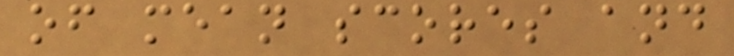of mean scores and
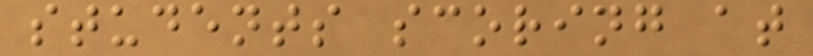students scoring at
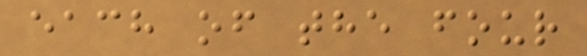each of the four
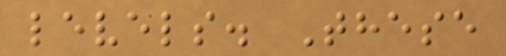levels. These
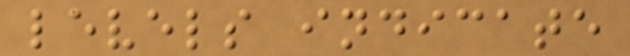levels indicate
